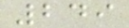249
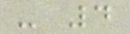- 4
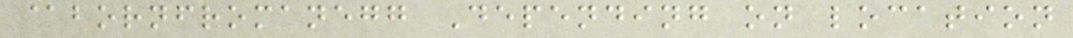@bornfromanegg Depending on location
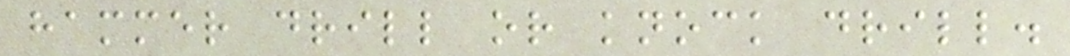hammer drill or knock drill.
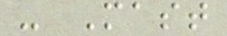- Mast
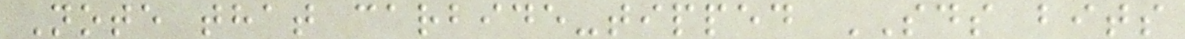Note that carbide-tipped SDS bits
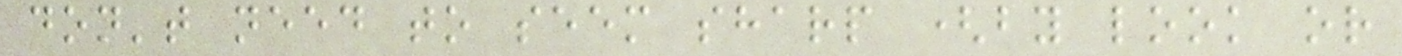don't need to seem sharp (by look or
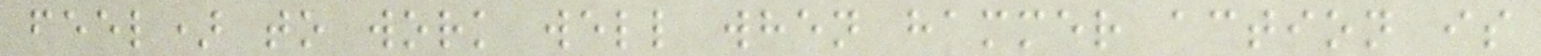feel) to work well when hammer action is
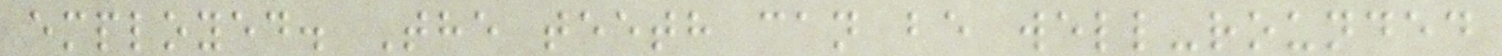employed. The teeth can be well-rounded
